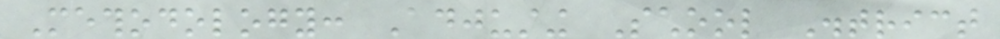Methodology: Adjusting School District
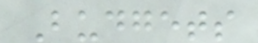Budgets
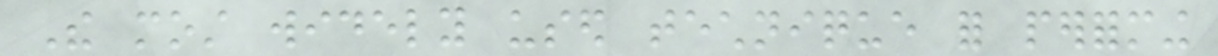The most widely used technique for performing
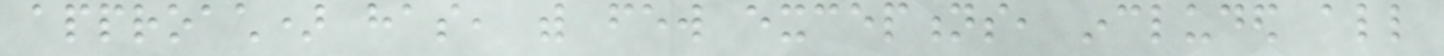approach) has, with few exceptions, included all
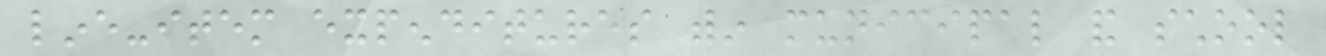line-item expenditures within municipal and school
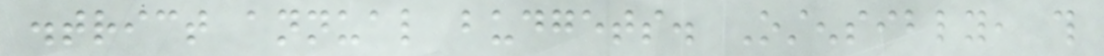district annual budgets. Ostensibly, this
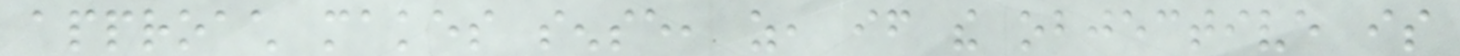approach makes sense, as, if the objective is
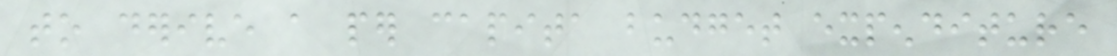to derive a per capita budget expenditure
